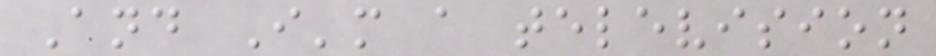And I'm a television
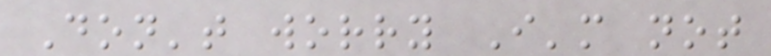Don't worry I'm not
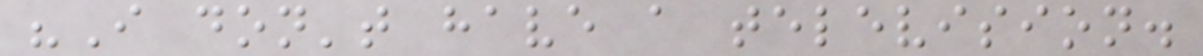"I don't have a television.
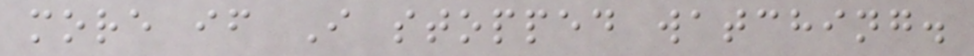more if I stopped watching.
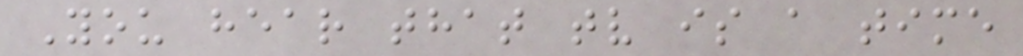You hear that tv is a time
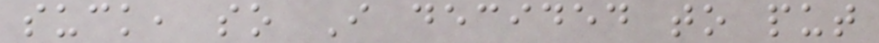suck, so I decided to put
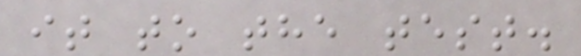it to the test.
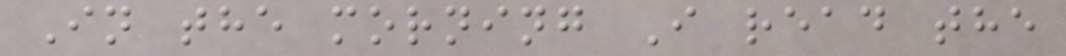In the morning I read the
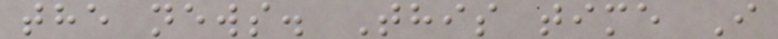the news. This time I
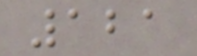121
